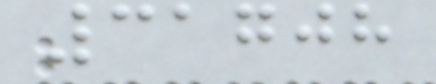31708
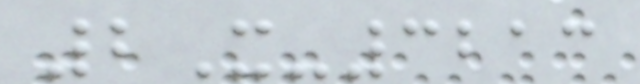2X-3213
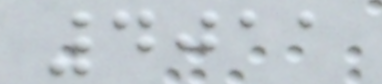4011
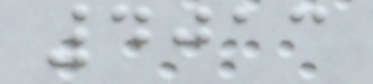4013
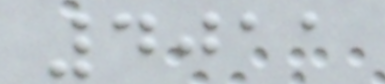4011
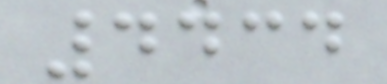4434
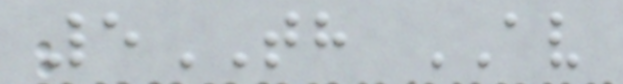5TH AV
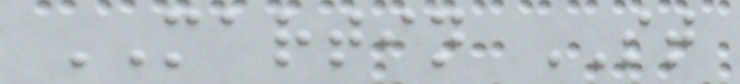MARTIN ST
